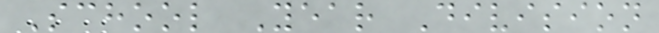School Year Division
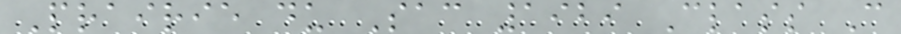Prairie du Sac 1929 Class C
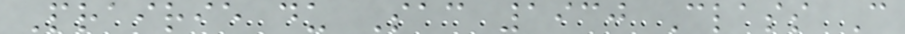Prairie du Sac 1930 Class C
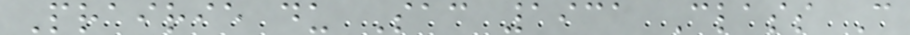Prairie du Sac 1931 Class C
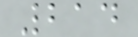214
